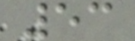53
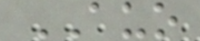AUO
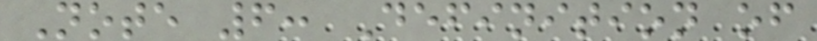Note 6: Definition of
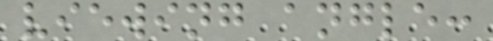viewing angle:
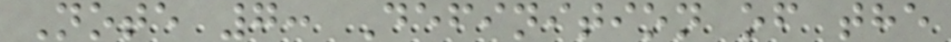Note 7: Definition of the
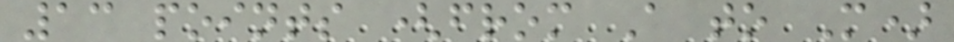13 points (from A to M)
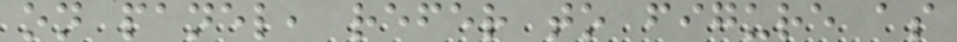on panel, refer to figure as
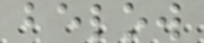below
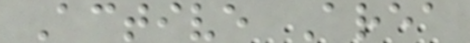Active Area
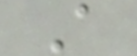A
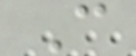C
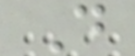D
